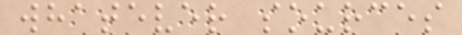whatever sources
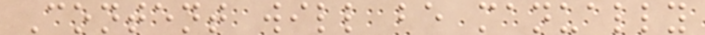Content will be manually
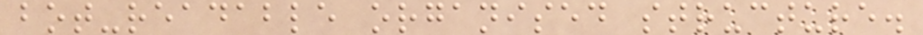bot-readable organised structure.
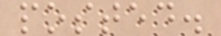posted.
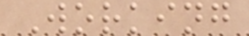Working
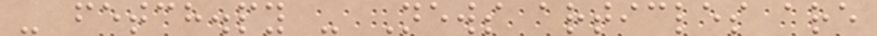- fetch.py - News articles are
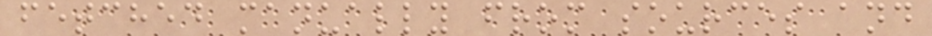fetched manually from sources and
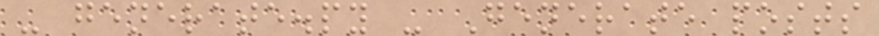- generate.py - Generate posts
